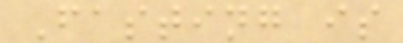Fasting is
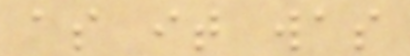as it was
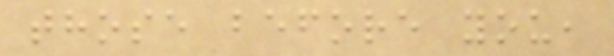those before you,
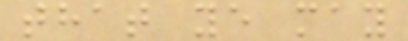that ye may
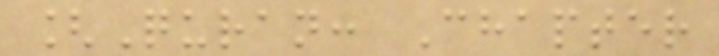[Quran: Chapter
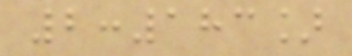2:183]
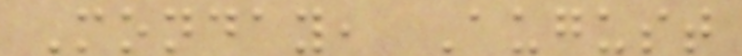Monday, August
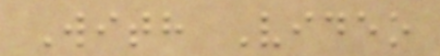With Video
